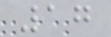17
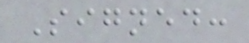Signed:
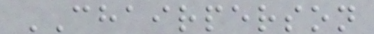CHAIRPERSON
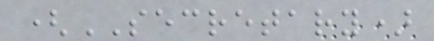(SECRETARY)
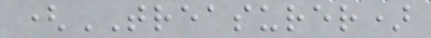(TREASURER)
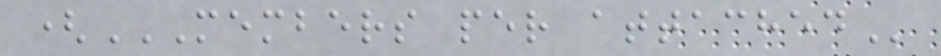(MEMBERS PER ATTACHED
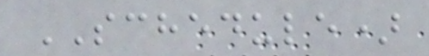SCHEDULE)
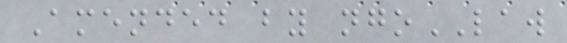Amended by ngoLAW
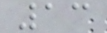13
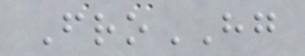FroHG
